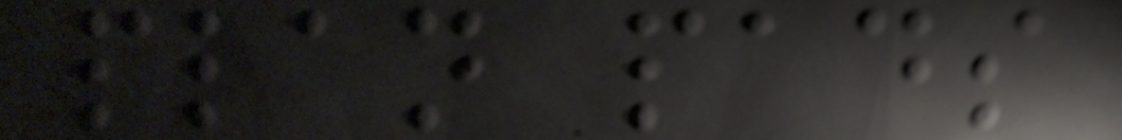plan pads
